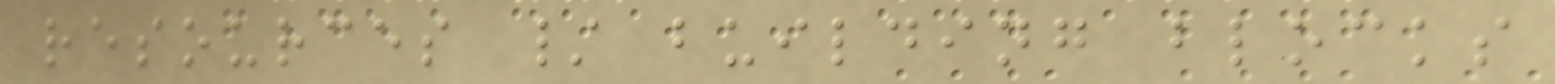resources / building blocks
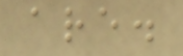are.
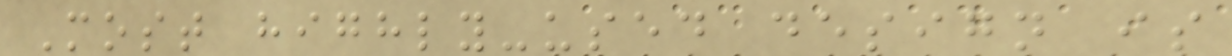Most highly-used design is
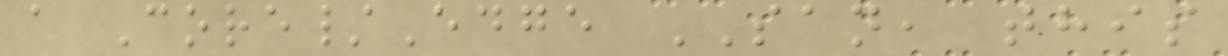a Core/Edge SAN, this
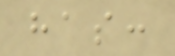has:
